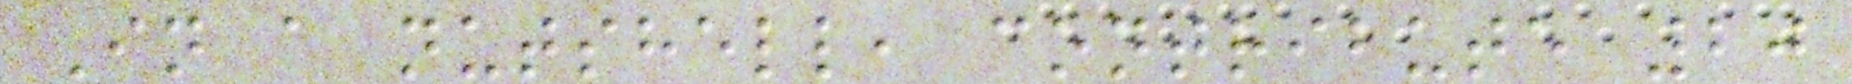In a nutshell, contribute 20
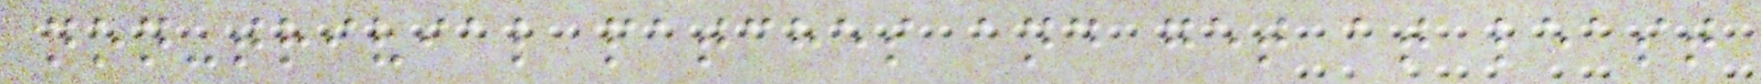non-trivial patches and get at least
